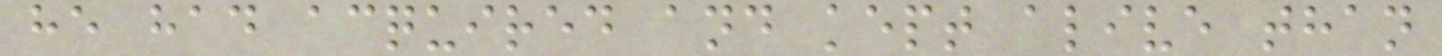he had acquired and kept alive than
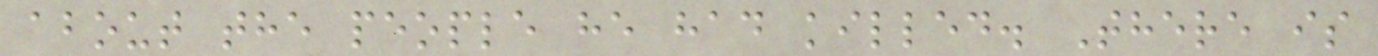about the people he had killed. There is
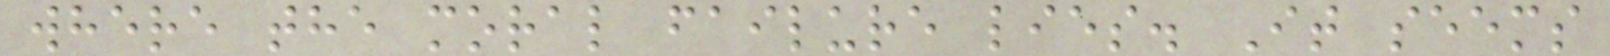where the moral failure lies. It seems
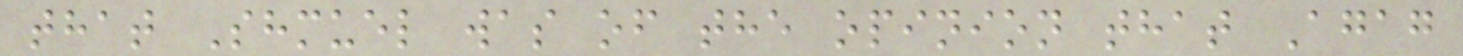that Shmuel was of the opinion that Agag
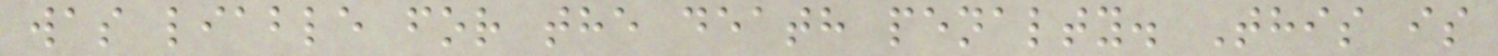was liable for the death penalty. This is
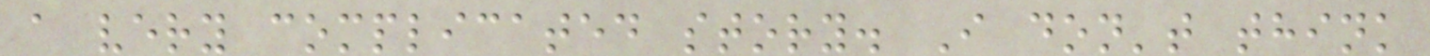a very complicated story. I don't think
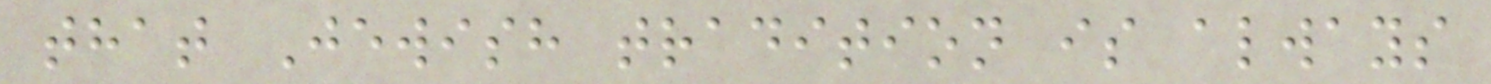that Jewish tradition is always
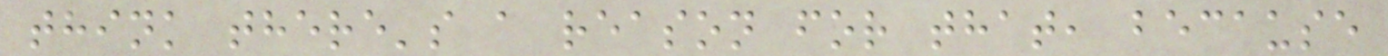think there's a reason for that, because
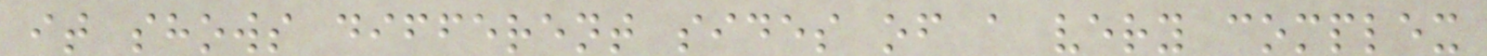it shows different sides of a very complex
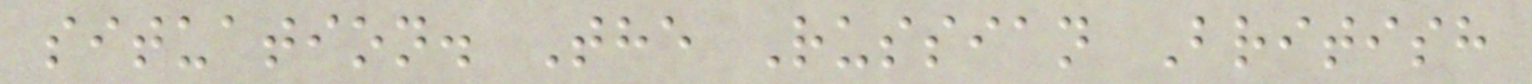situation. The Russian British
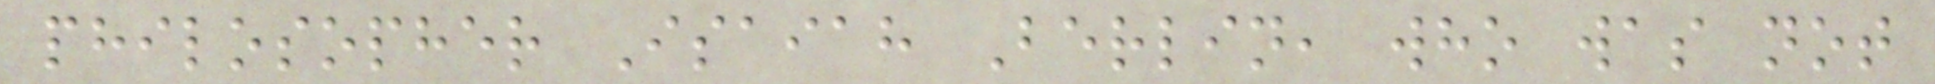philosopher Isaiah Berlin, who was not
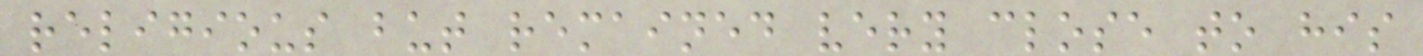religious but remained very close to his
